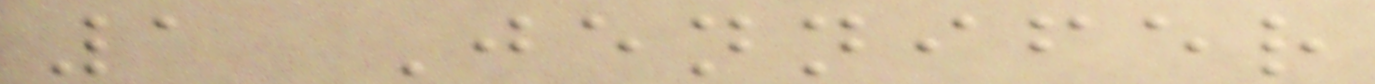1 Jennifer
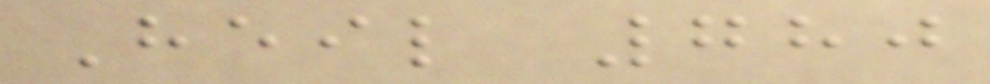Heil 780
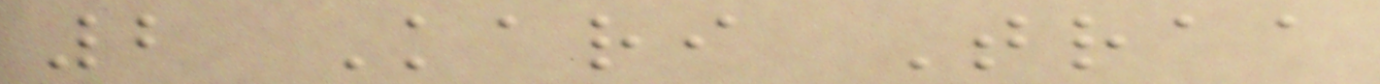2 Kari Traa
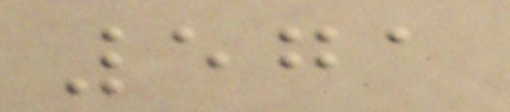571
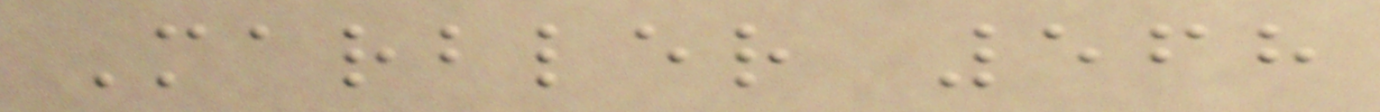Marbler 568
